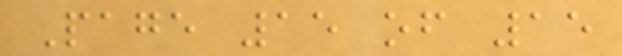Page 15 of 15
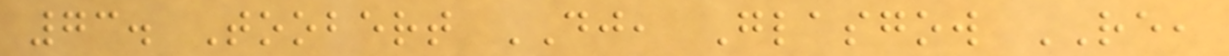73. Toobert DJ, Glasgow RE,
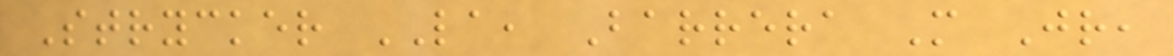Strycker LA, Barrera M Jr,
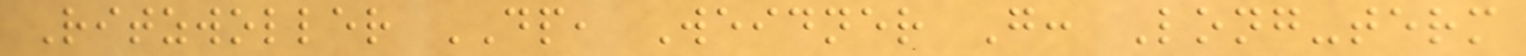Ritzwoller DP, Weidner G: Long-term
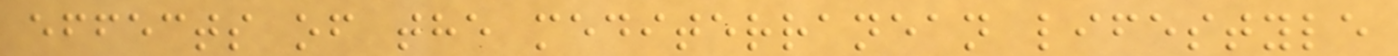effects of the mediterranean lifestyle
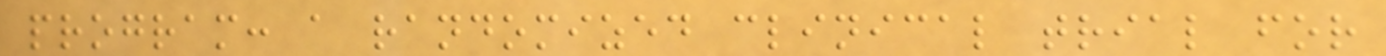program: a randomized clinical trial for
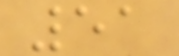51
